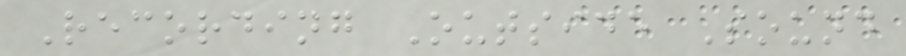Recording Outside Sound
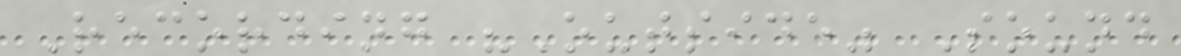Recording "Outside" Sound
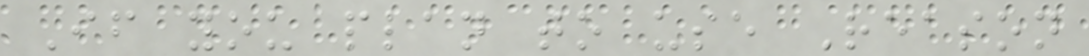If you plan to use Reason
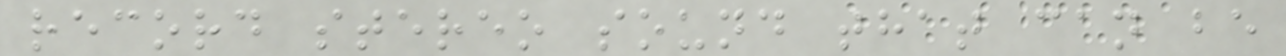record stereo sound that can be
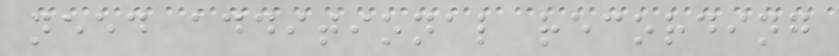need additional recording
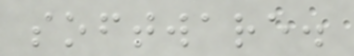software.
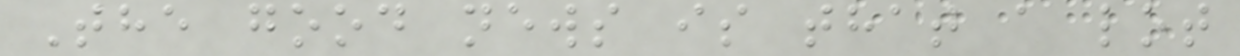The good news is that a lot
